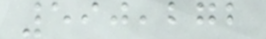590,272
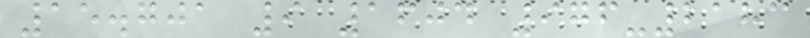15.701 9 1604 976-2183
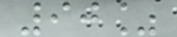90%
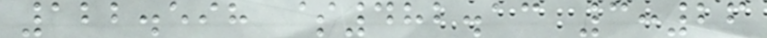122.598 $482.13 3:26
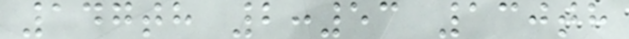147th 2:53 130th
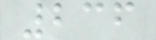236
